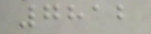7812
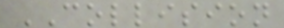COLLISION
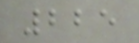225
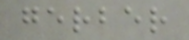gerber
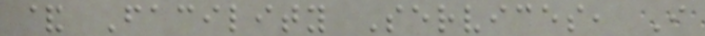& Facility Services, I
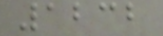1232
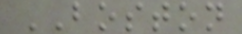BOSTON
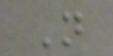N
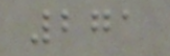271
